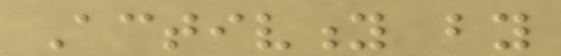Activity by
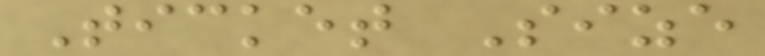Ticket Size
